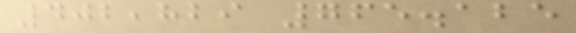402,829 765.125
